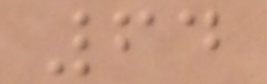64
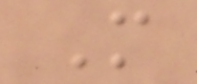M
